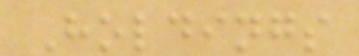Holdings
